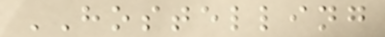HOSTELLING
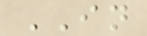IN
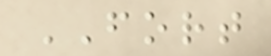FORT
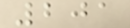201
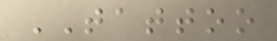TATTOO
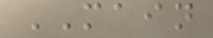MAIN
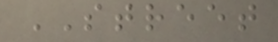STREET
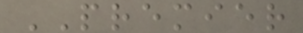PREMIER
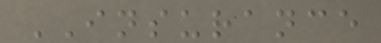INSURANCE
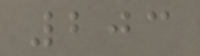203
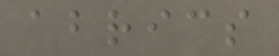abrics
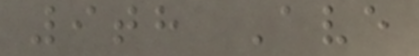9th Ave
